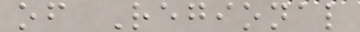of Regional
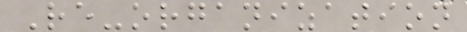Re-organization
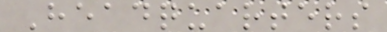Headquarters
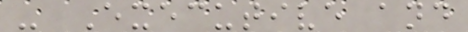- Executive and
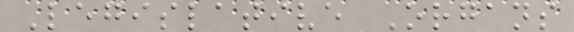Legislative Organs
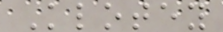Klotey
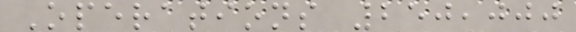Operations 250,000
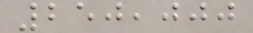250,000
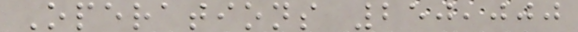Operations 250,000
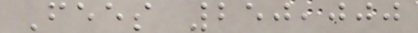Fees 250,000
